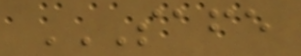SAFE
